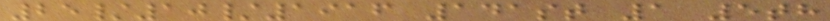25/10/1916 141st 1 5th
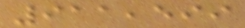911,599
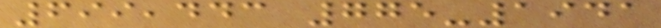699,443 775-1941
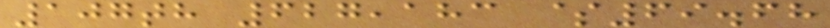107th 627,183 $69.68
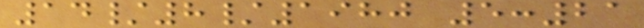14/8/1980 5:21
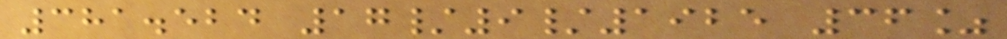381.524 17/9/1925 36%
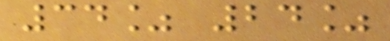34% 24%
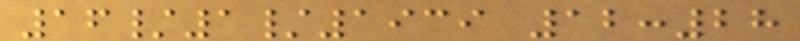16/1/1939 12:28
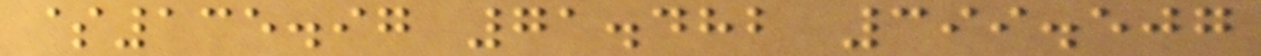$135.97 71.482 399.507
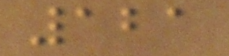121
